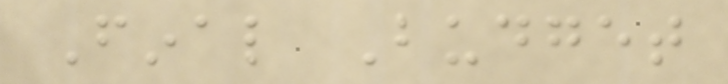Final Budget
